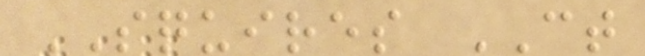SQUIRES CT
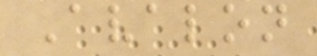Avalon
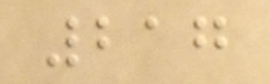217
